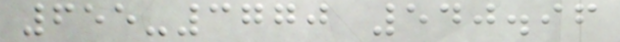655-3770 540.96
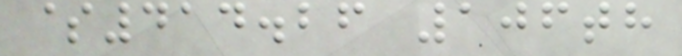$414.26 106th
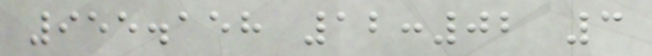955.158 12:02 3
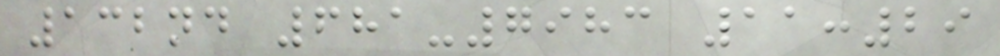132nd 681-7983 11:29
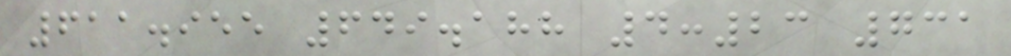611.955 649.188 4:23 731
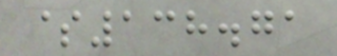$138.71
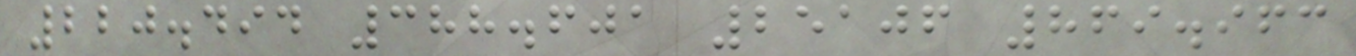220.494 388.601 25106 869.963
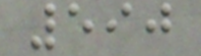590
